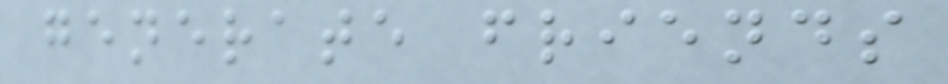generate friends
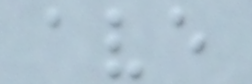ave
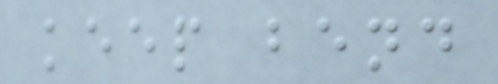keep bend
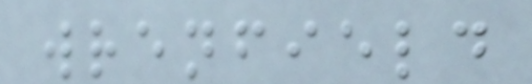wrenfield
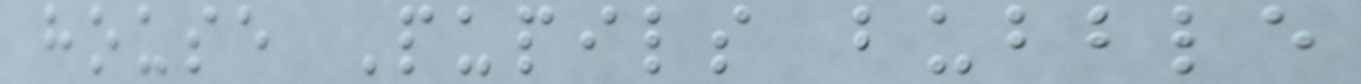house Pupils bubble
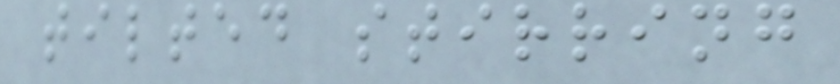tilted stirring
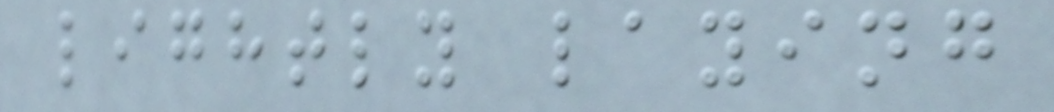lightly laying
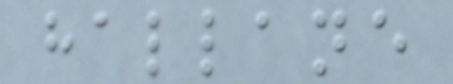hallane
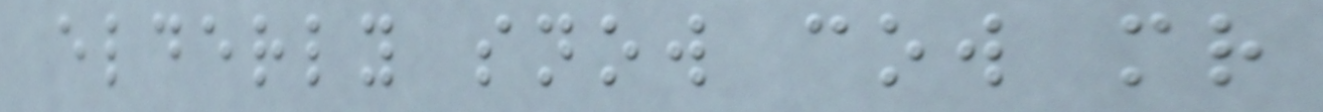elderly snow cow mr
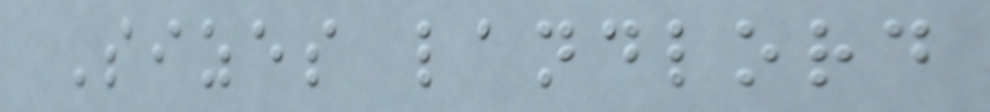Sizes landlord
